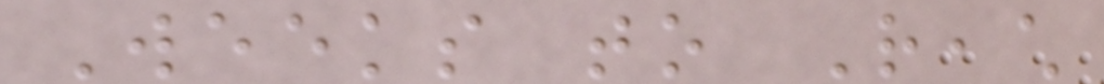Weeks to Reach
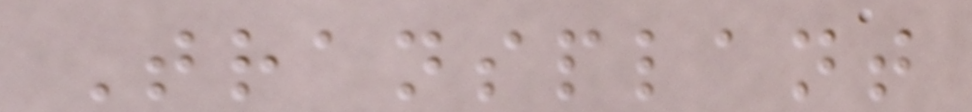Transplant
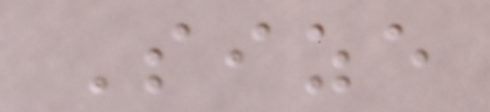Size
